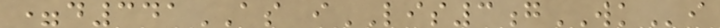=d341AS iLIS3gWKi
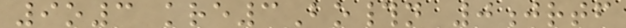9o3 kre3Bo#n 0jrtf
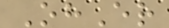OhEr
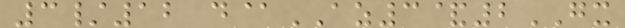3/12 d@AZ3&2GX
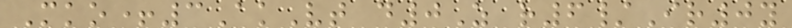Mko+3AkVt d0Z r6/Ir0y
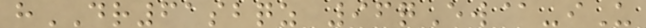hDR61sbqz 96qEw@-iU
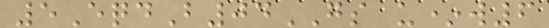5EqdB04GS u*w6
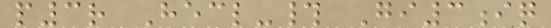p3r Hecl-# Gi3iq
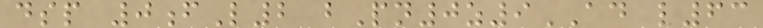dsp 0fL2 bPn0z9AD l63
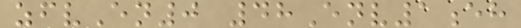zfvEn0 48Env1eh
